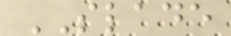SLADE
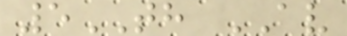5TH AV
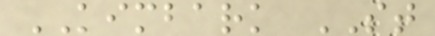KIMBARK ST
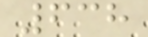638
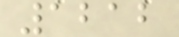1212
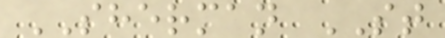SHERMAN ST
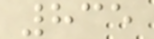835
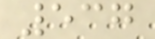537
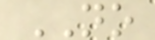NO
